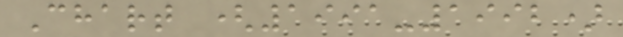Chart (1991-1992)
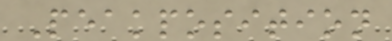Peakposition
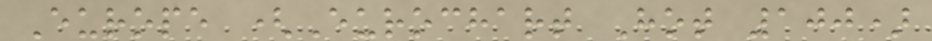Europe (Eurochart Hot 100)
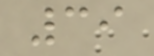39
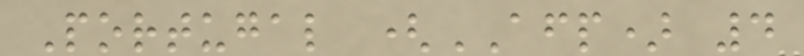Portugal (AFP) 4
